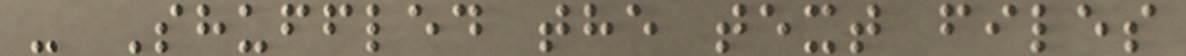- Shuffled the text files
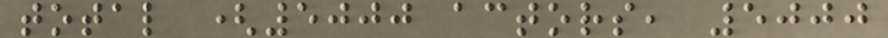total (5000 actors, 5000
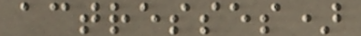actresses)
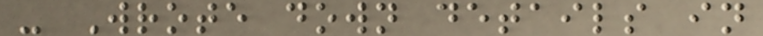- Wrote down details in
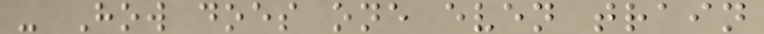- How does one even train
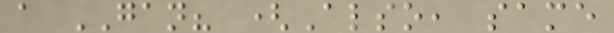a GAN? (Also, same
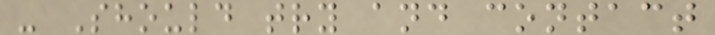- Should try and contact
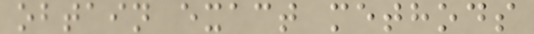obtain exact methods
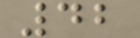42
